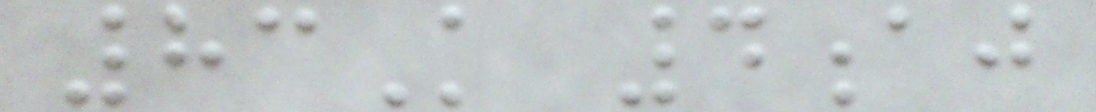83K 4aj
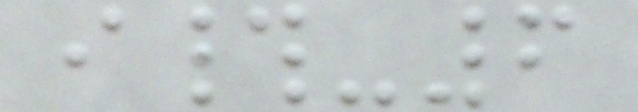i#-6
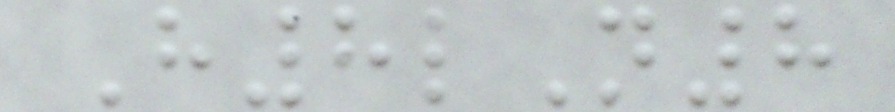H8lN8
